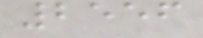2556
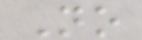No
